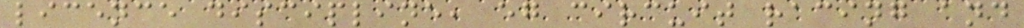licence discipline, eg circuit racing and
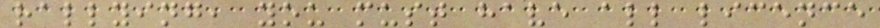rallying, you must have all licence
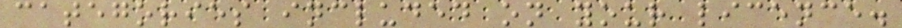categories included on your licence.
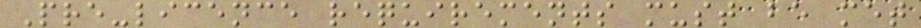Pre-licence requirements must be met
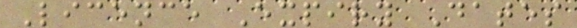Licence Expiry Dates
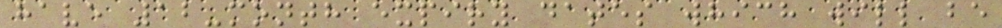have 12-month expiry dates which will be
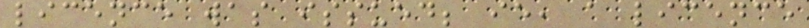licence was issued; ie, a licence
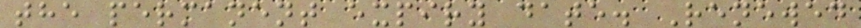the permanent expiry date. Renewed
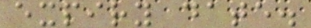expiry date.
